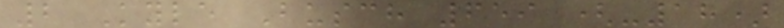2 Kyle Busch 659 (-18)
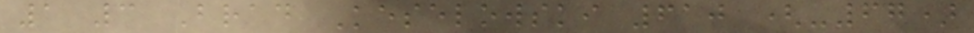1 3 Brad Keselowski 610 (-67)
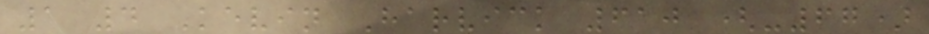1 4 Kevin Harvick 610 (-67)
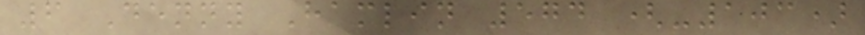6 Denny Hamlin 574 (-103)
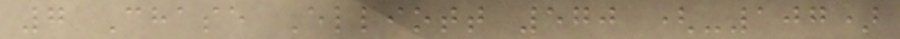7 Chase Elliott 570 (-107)
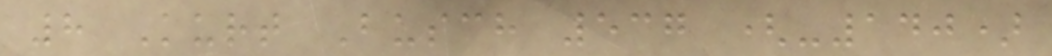8 Kurt Busch 537 (-140)
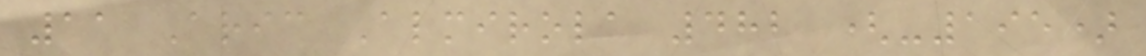11 Aric Almirola 482 (-195)
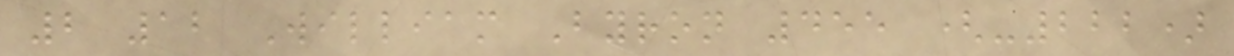2 12 William Byron 455 (-222)
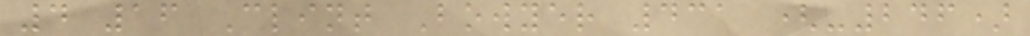4 16 Clint Bowyer 431 (-246)
